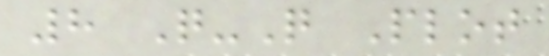8 Q-Q Plot
